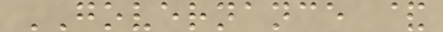GOVERNANCE &
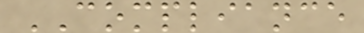COMPLIANCE
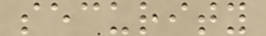security
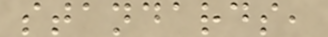standards,
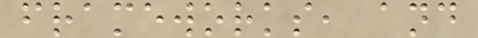frameworks, and
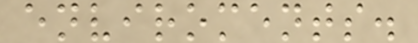enviroments.
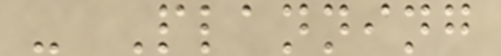- Planning
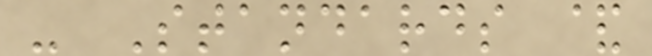- Standards &
